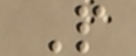P
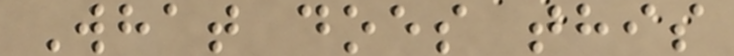What does this
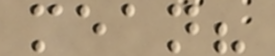mean?
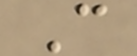C
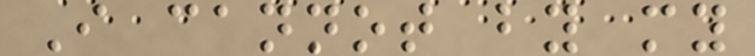I cannot by my
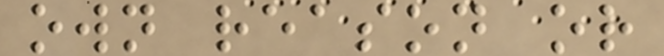own reason or
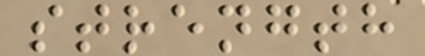strength
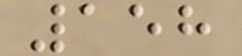158
